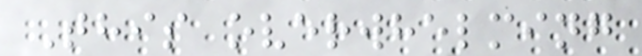This overwhelming
